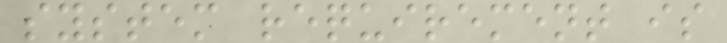system requirement is
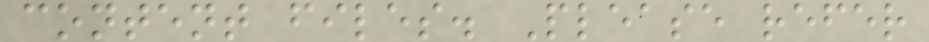content files. Please refer
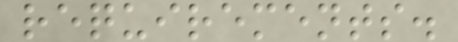requirements.
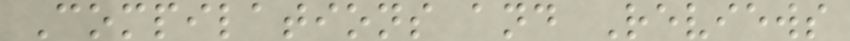Compilations and Reviews
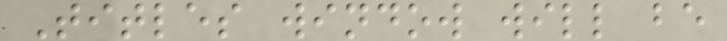Titles window will be
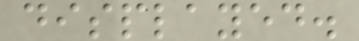displayed.
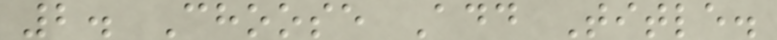2. Choose Add Title.
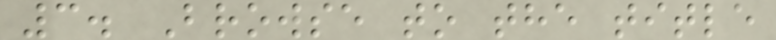3. Browse to the title
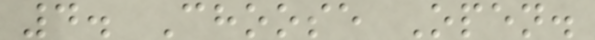4. Choose Open.
